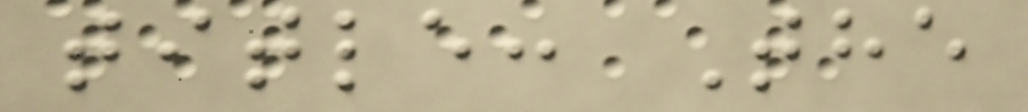title: The
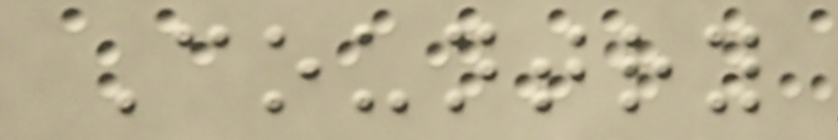Country
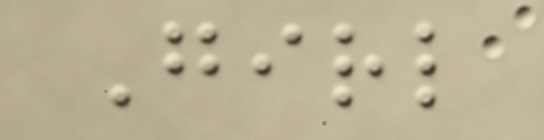Girl
